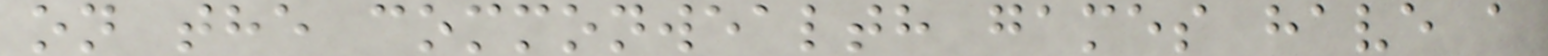on the commonwealth games have a
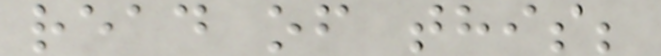read of this;
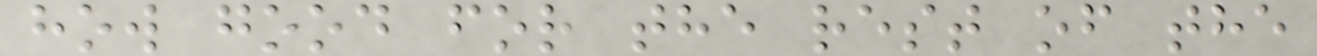how good for the rest of the
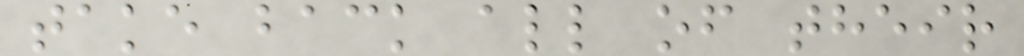take back all of their
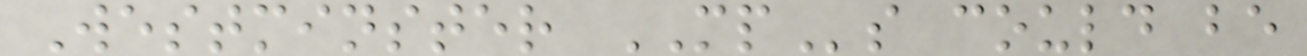Westminster MPs could be
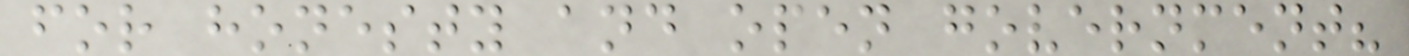for honesty and open government?
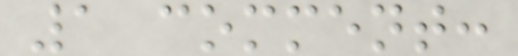1 comment:
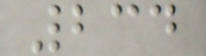234
